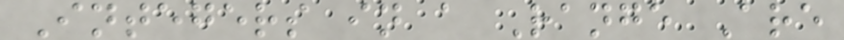Integers in a Range Are
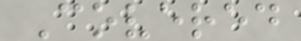Covered
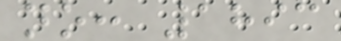no: 1893
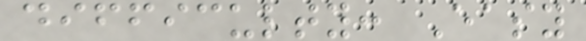difficulty: Easy
